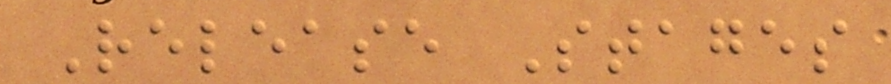Release Stages
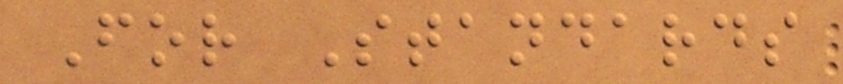For Standards
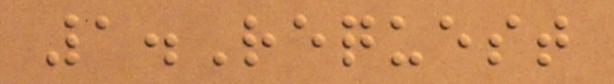1.Request
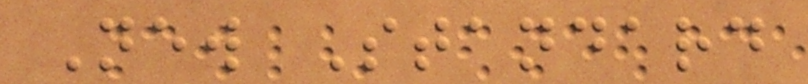New Standard
